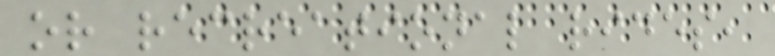or recreational rides,
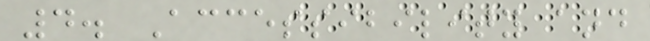4. Accessibility and
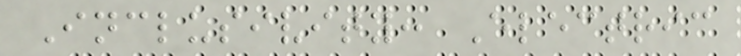Inclusivity: Electric
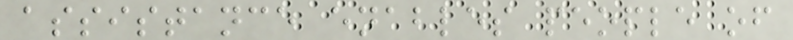assistance enables people of
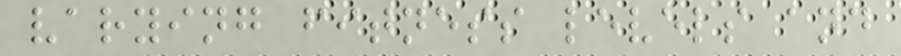varying fitness levels and
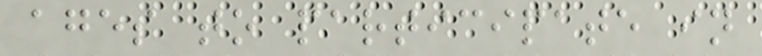ages to participate in
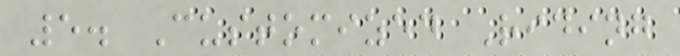5. Customized Riding
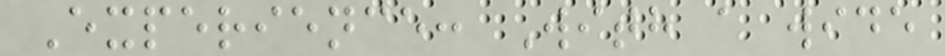Experience: With a wide
